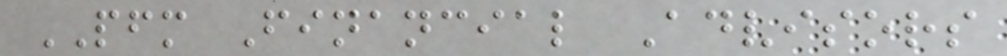PFM Financial Advisors
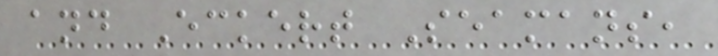and Eckert Seamans,
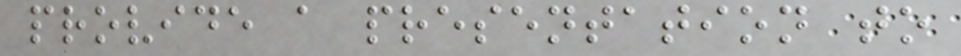provide a presentation to
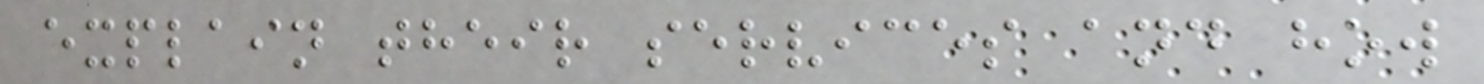explain their services and how
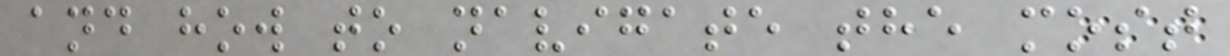and how to navigate the most
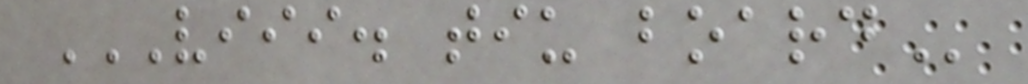VIII. TIU BOARD
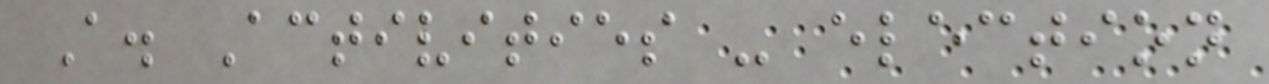A. Activities - election
